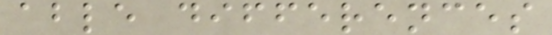able differences
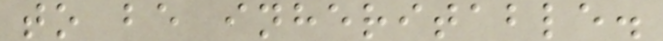to be inheritable.
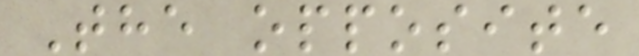The opposite
